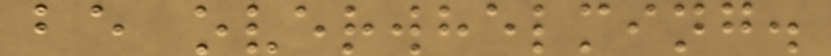be overwhelming.
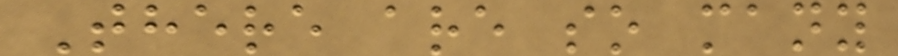There are so many
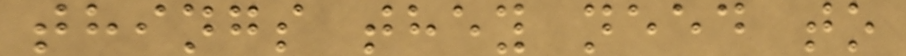things they need to
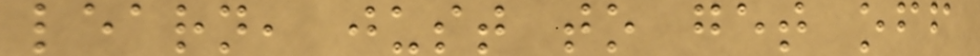learn, just to get off
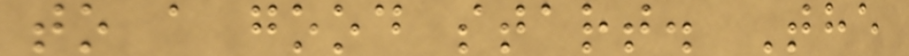to a good start. The
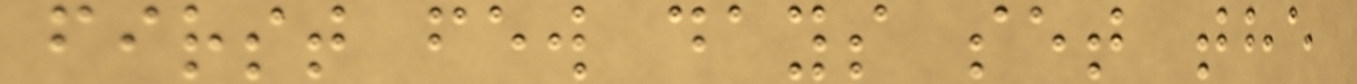first few days set the
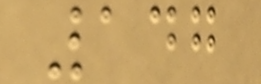147
